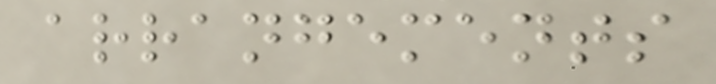arrangements
